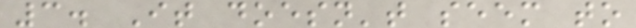3. It doesn't seem to
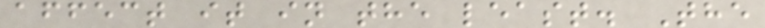affect it in the least. The
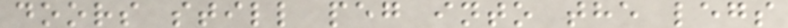doors still peg into the legs
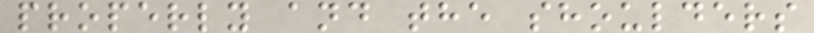properly and the shoulders
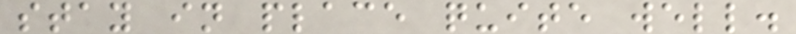stay in place quite well.
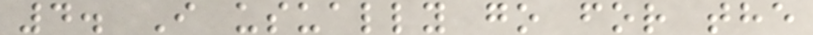4. I usually go for the
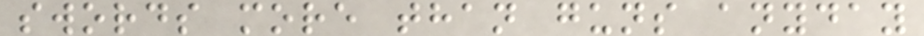swords more than guns anyday
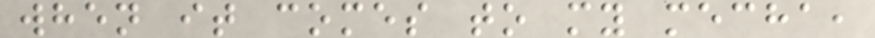when it comes to my mecha,
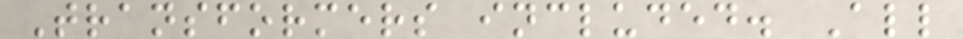Transformers included. All
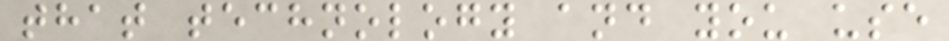that technology and you use
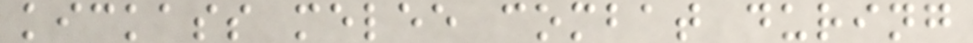kickass melee combat during
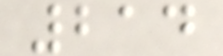214
